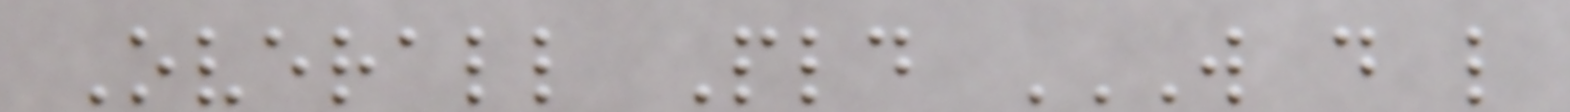Overall Pld W D L
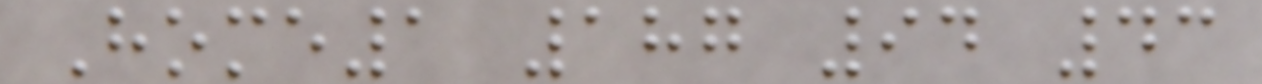Home1 187 94 43
